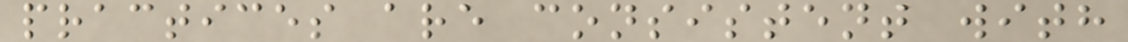practices are consistent with
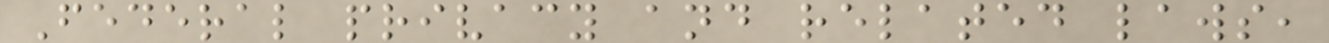Federal privacy and related laws,
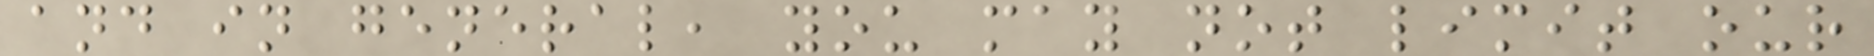and in general, you may not limit our
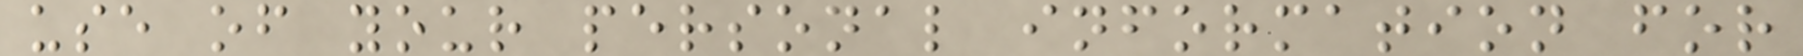use of your personal information for
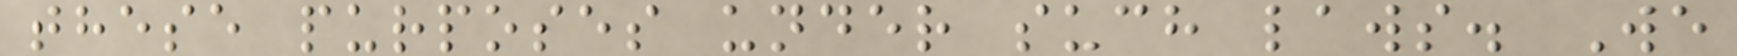these purposes under such laws. We
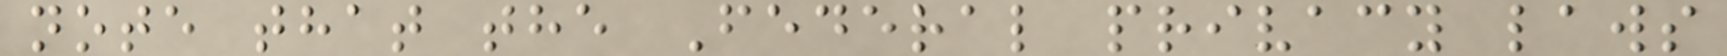note that the Federal privacy laws
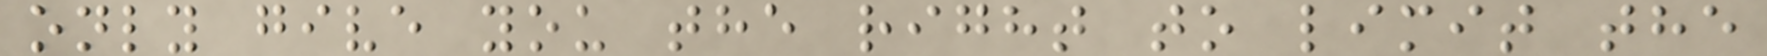only give you the right to limit the
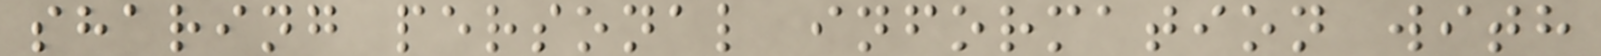sharing personal information with
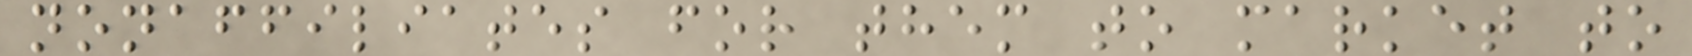nonaffiliates for them to market to
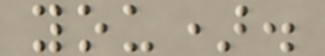you).
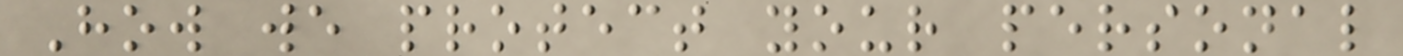How we protect your personal
